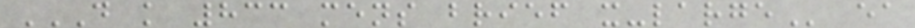D K 833 MENS BRIEF X-LARGE ea
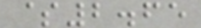$2.65
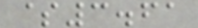$3.61
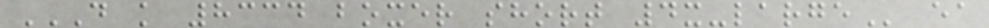D K 8334 BOXER SHORT 4X-LARGE ea
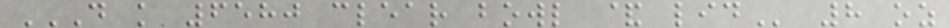D K 6580 CLEAR BOWL & LID 8 oz
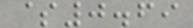$0.69
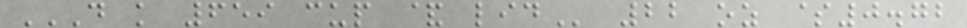D K 659 CUP & LID 22 oz $0.72
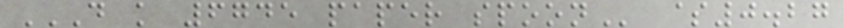D K 6745 PAPER SPOON $0.27
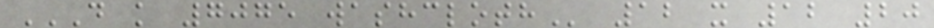D K 7075 WASHCLOTH 12 x 12 20
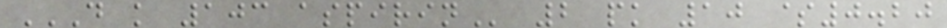D K 103 ASPIRIN 2 pk 10 $0.20
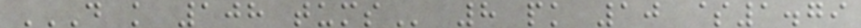D K 108 TUMS 8 pk 10 $1.79
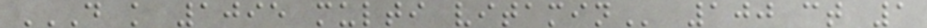D K 1095 MULTI VITAMIN 100 ct 1
